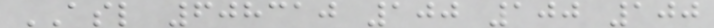ASL 608310 100 100 100
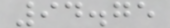94.75
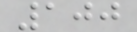100
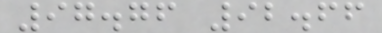97.76 92.66
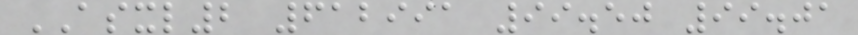ASXL2 612991 99.50 99.01
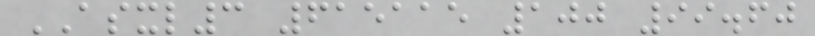ASXL3 615115 100 99.60
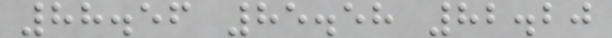88.56 85.58 82.20
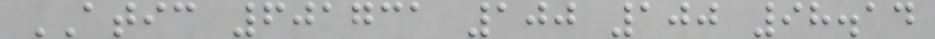ATIC 601731 100 100 98.14
